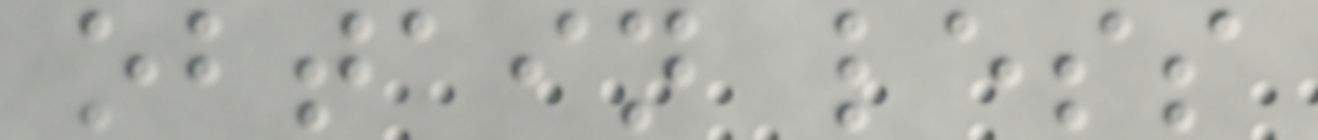obtain less
